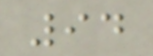94
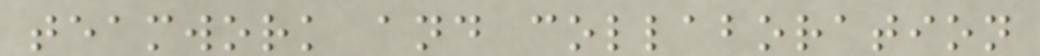teamwork and collaboration
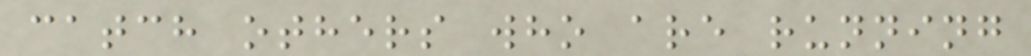catch others who are running
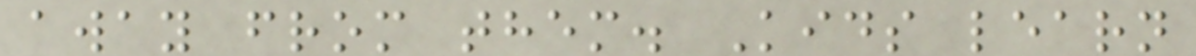away from them. Kids learn
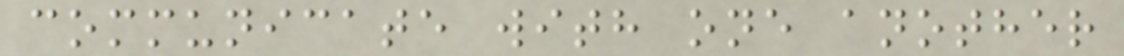communicate with one another
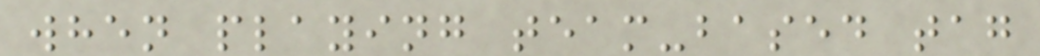when playing team-based tag
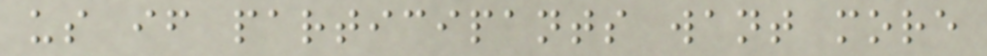us if participants want more
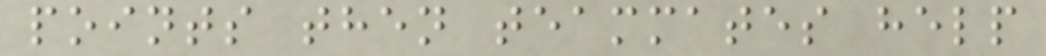points then teammates help
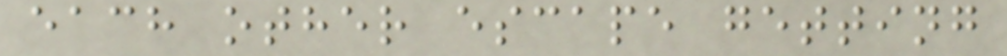each other escape getting
